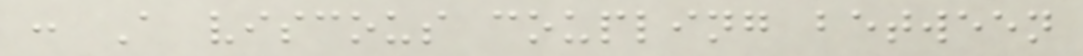: A viscous coupling between
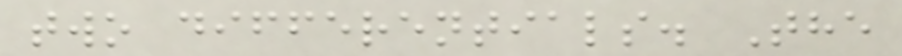two differentials. The
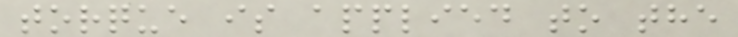torque is applied to the
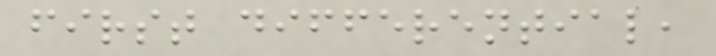first differential,
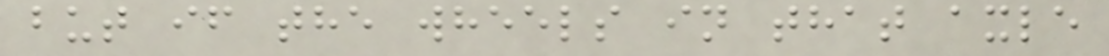but if the wheels in that axle
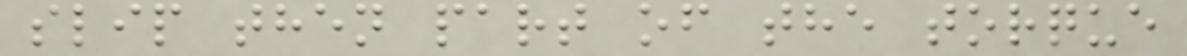slip then part of the torque
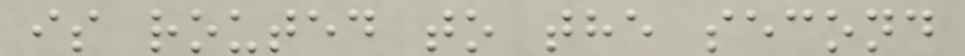is routed to the second
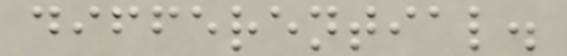differential.
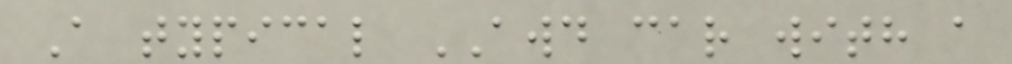A typical AWD car with a
